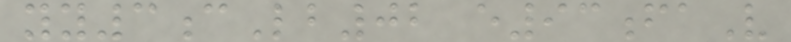yy3cLb02 e93faV
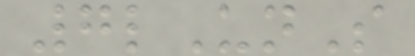7lUnS
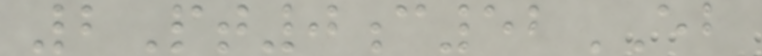2Pt0c52EB
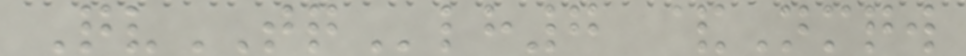QvTQlh7 &Nmqw
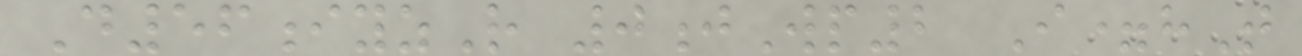D56iyzR 0jWp2 I=hT
